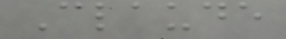Claude
